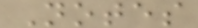Notes
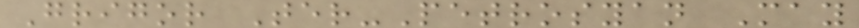Grigor Ter-Petrosyan May
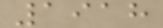1918
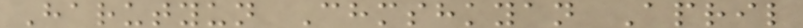Harutyun Chmshkyan April
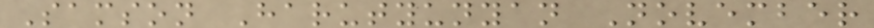Samson Harutyunyan November
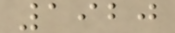1920
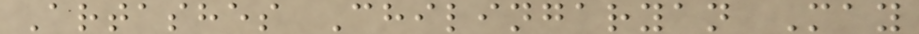Artashes Chilingaryan May
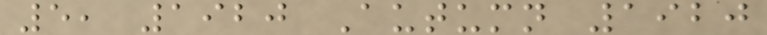5, 1920 Autumn 1920
